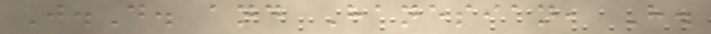J.D. and Hanesian, H.
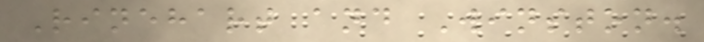Rinehart and Winston.
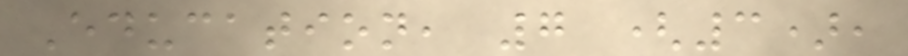Education, 7 (3),
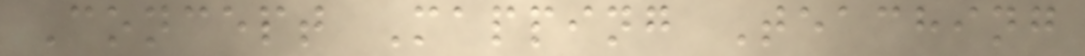Concept Mapping Teaching
